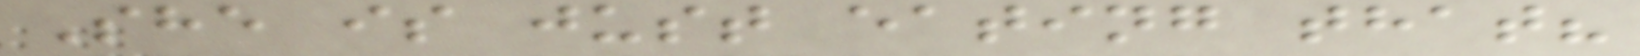She is just eating that?
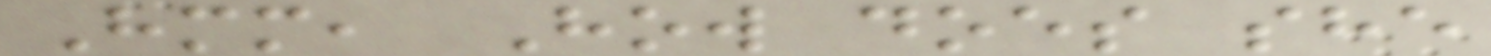Hmm, How does she
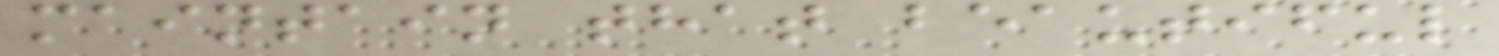maintain that beautiful
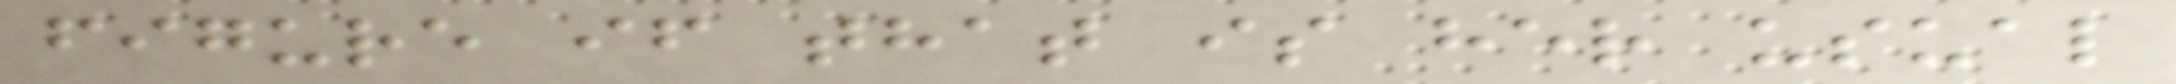figure if that is her usual
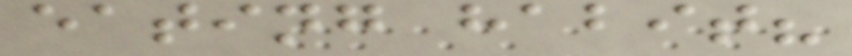eating habit?
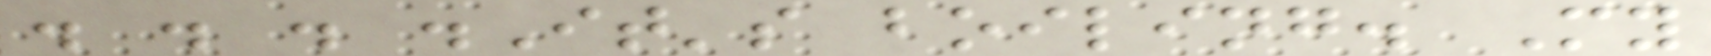. . . .It's boiling. My
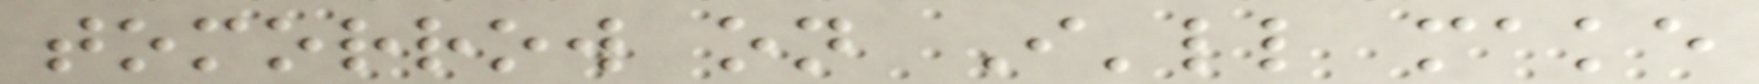tomorrow on I'll make
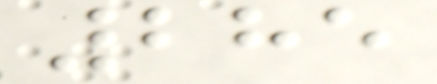285
